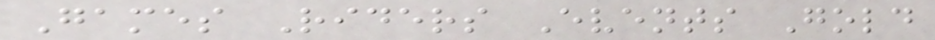Games Riders Events Gold
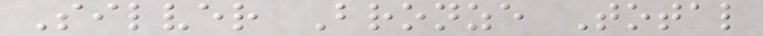Silver Bronze Total
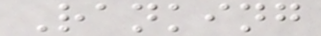Ranking
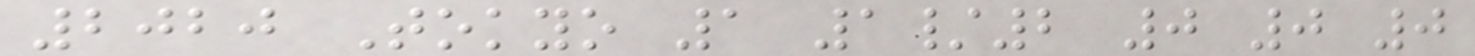2020 Tokyo 1 1/2 0 0 0
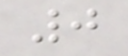0
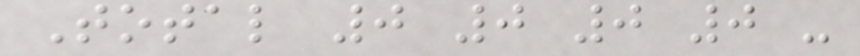Total 0 0 0 0 -
